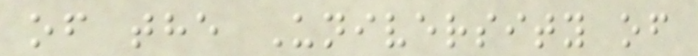of the University of
